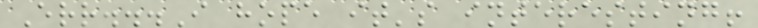Err...I hope it's interesting!
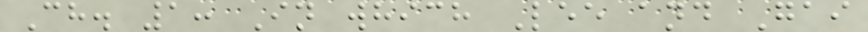Ch. 1: In which Lee and Gai
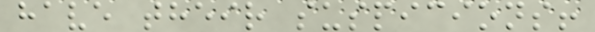have their suspicions!
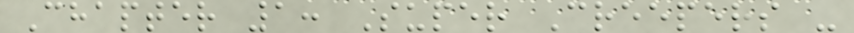Chapter 1: Super Creepers -
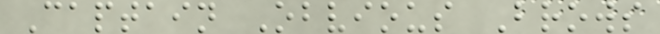Captain Obvious Brows
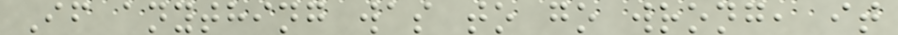If anything was to go wrong, it
